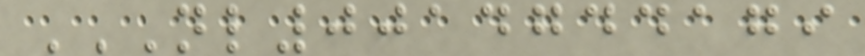NL0014744179
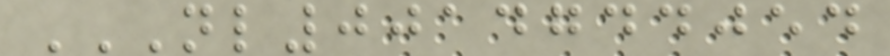NL0014744054
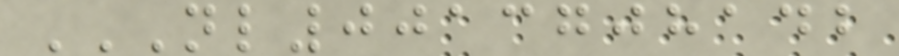NL0013708142
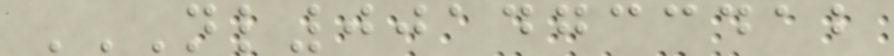NL0014733412
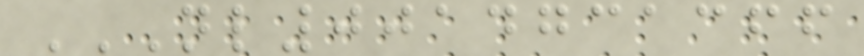NL0014731366
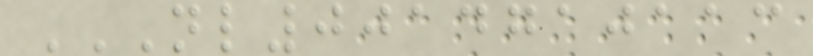NL0014710113
